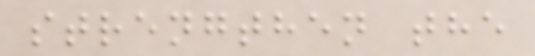strengthen the
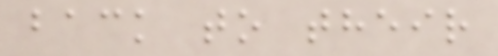back to their
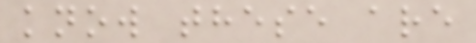know these are
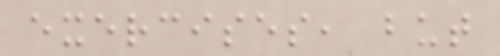exercises, but
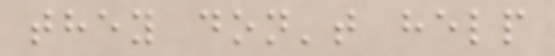they don't help
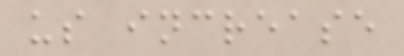us increase
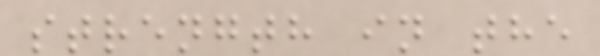strength in the
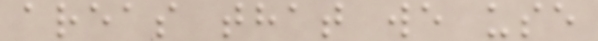areas that we use
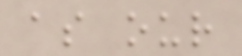as our
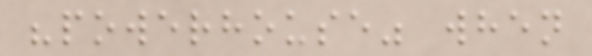"powerhouse" when
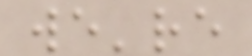we're
